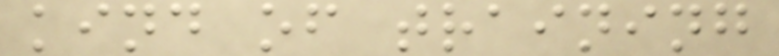kind of training
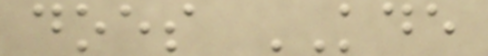does KDE
